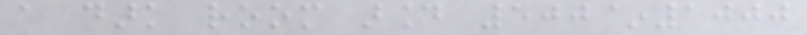a dark room around 500~1000
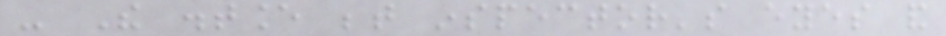- The distance between inspector's eyes and
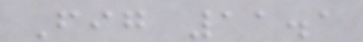Fig 11.1
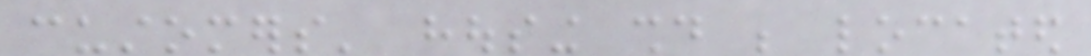customers' housing should be located
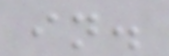in.
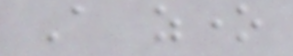A zone
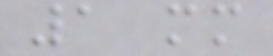1 mm
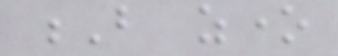B zone
